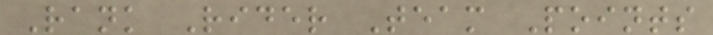Rank Rider Team Points
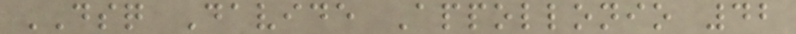DSQ Davide Appollonio 42
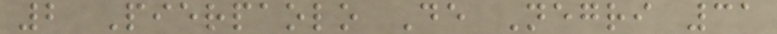2 Pierpaolo De Negri 31
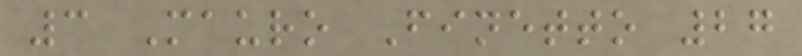3 Mauro Finetto 27
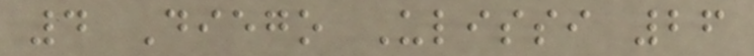4 Diego Ulissi 26
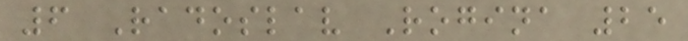6 Radoslav Rogina 25
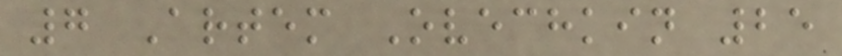7 Artem Ovechkin 25
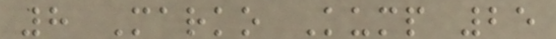8 Marko Kump 25
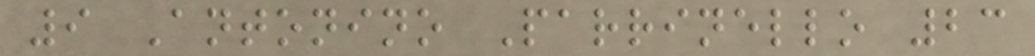9 Antonino Parrinello 23
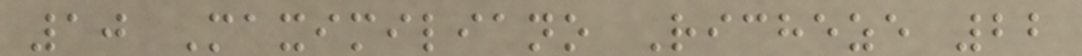10 Maximiliano Richeze 22
